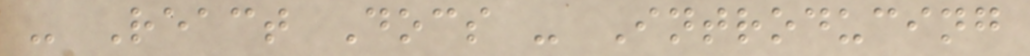- React Docs - Introducing
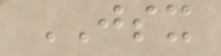JSX
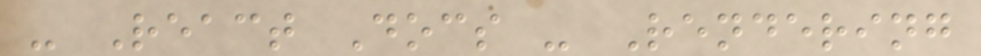- React Docs - Rendering
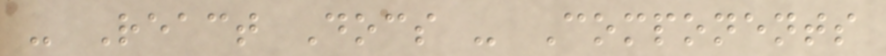- React Docs - Components
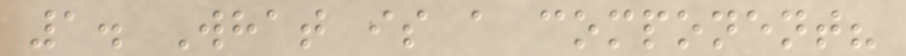1. What is a component?
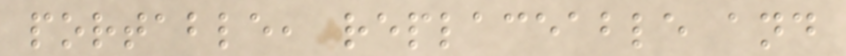portable, replaceable and
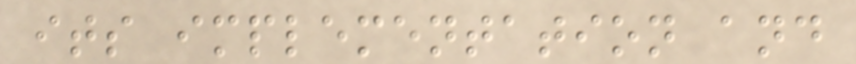its implementation and
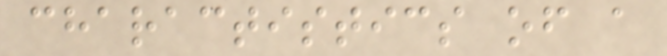charactistics of a
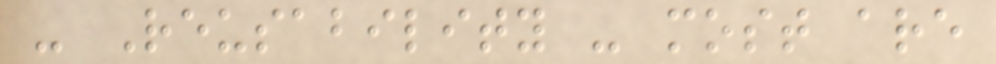- Reusability - most are
